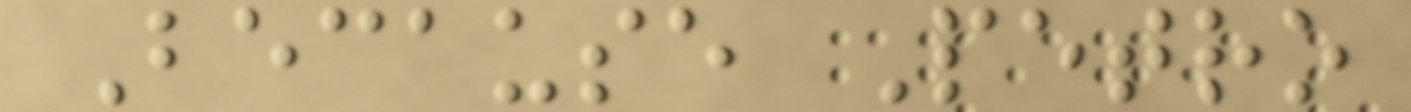Because Petro
